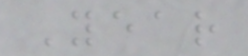Year
